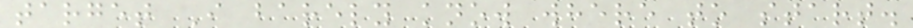target I barely know where to start.
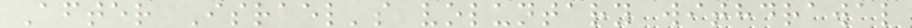After Israel's voluntary withdrawal
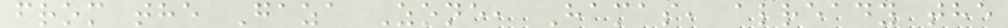from the Gaza Zone, Hamas, already the
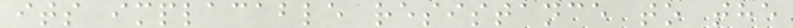its implacable resistance to the
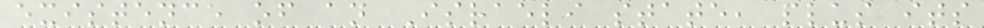existence of an Israeli state, plus its
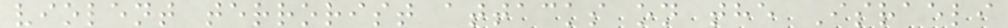violent terrorist attacks on the Israeli
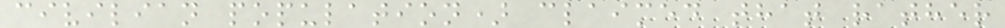civilian population) claimed that rather
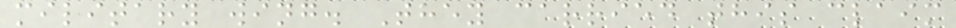military wing. They carried this claim
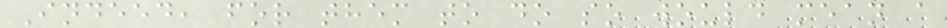Indeed, for them to do so would mean a
